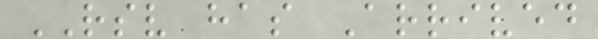RSV has Arrived
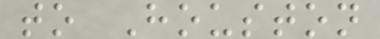to Houston
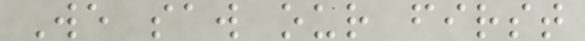We saw our first
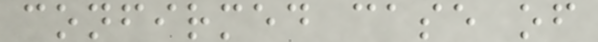confirmed case of
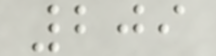209
